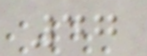47
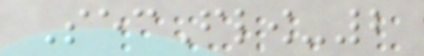SecFlow-2
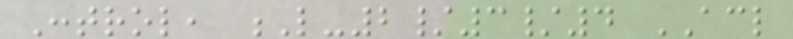Control, L-2/3/4 ACL
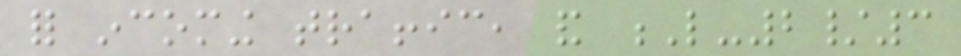for incoming traffic, and L-2/3
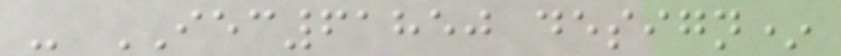- IEC61850 design*
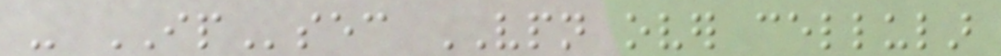- IPsec VPN over cellular
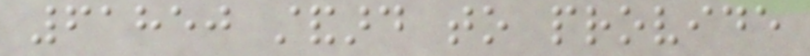61850 standard to provide
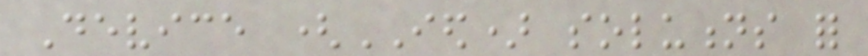Device (IED) solutions for
